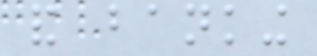and banking
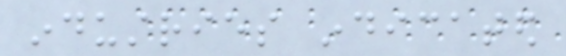industries indicated
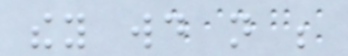they would not be
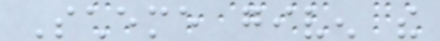Scheme given the
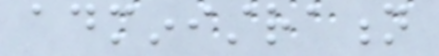administration
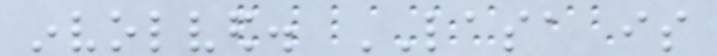involved. LASA is
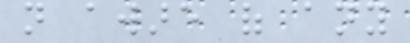not aware of any
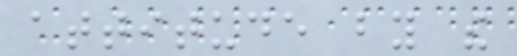attitude by the
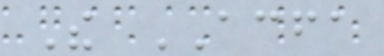The ACFA
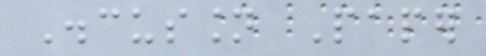Discussion Paper
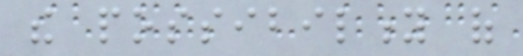the possibility of
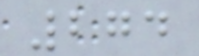274
